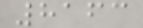8163
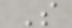S
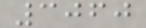3060
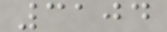3104
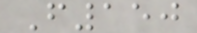F150
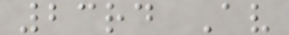23rd Av
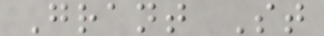Grant St
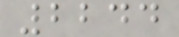2244
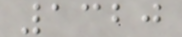1320
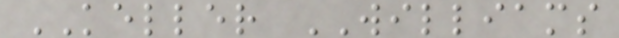KELLER WILLIAMS
